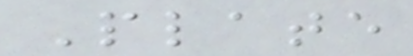Plate
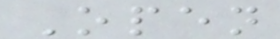Open
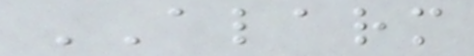ALARM
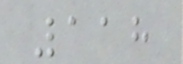118
